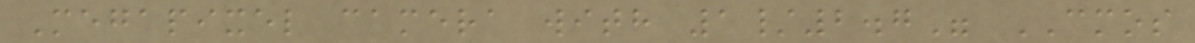Megapixel camera with 1/2.7" CMOS
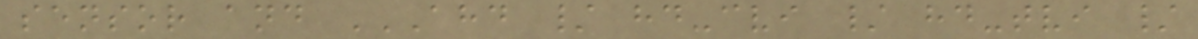sensor and AHD / HD-CVI / HD-TVI /
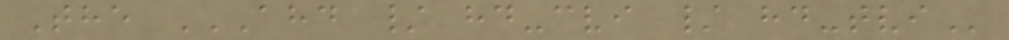The AHD / HD-CVI / HD-TVI
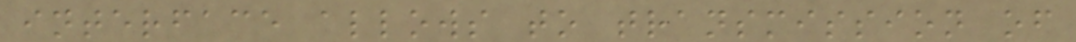interface allows to transmission of
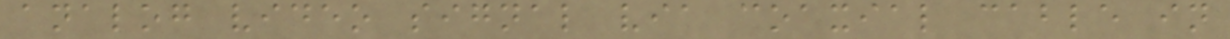analog video signal via coaxial cable in
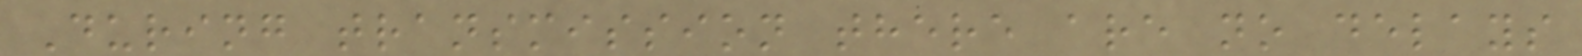During transmission there are no delays
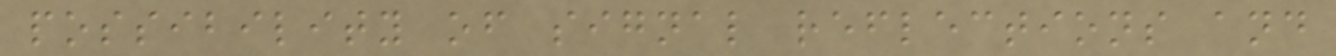possibility of signal reflections and
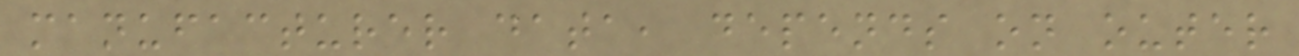manufacturer data, depends on outer
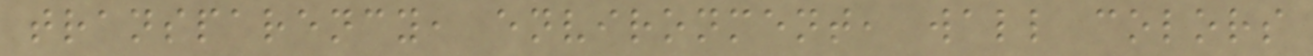transparency, environment, wall colors
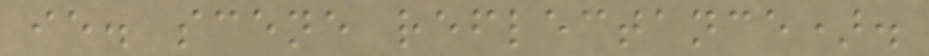ie. scene reflectance).
